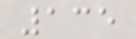135
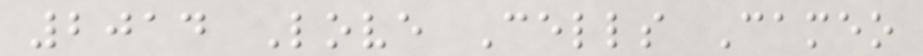2014 Love Cells Cameo
